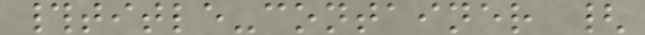#title-container {
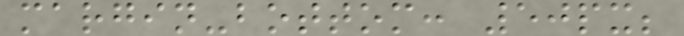margin-bottom: 50px;
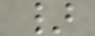}
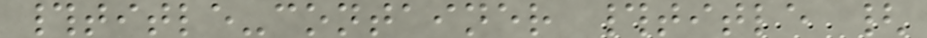#title-container #title {
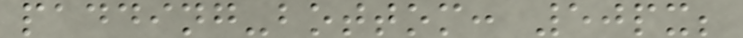padding-bottom: 50px;
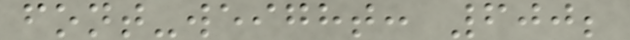font-weight: 600;
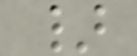}
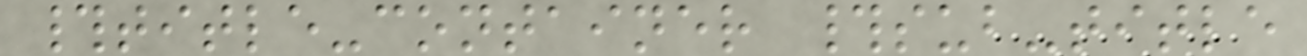#title-container #sub-title
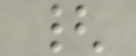{
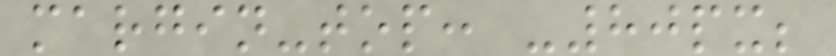margin-top: -80px;
